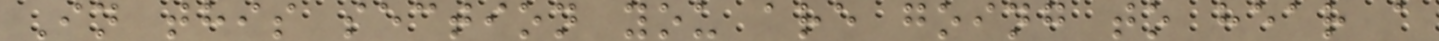In this section you are going to hear a
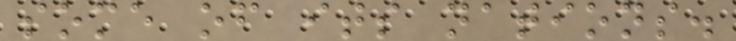some of its nations.
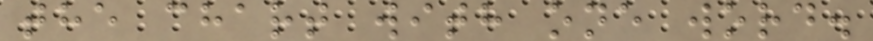the chart with one word.
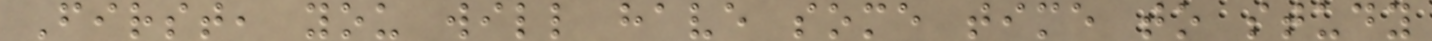First, you will have some time to study
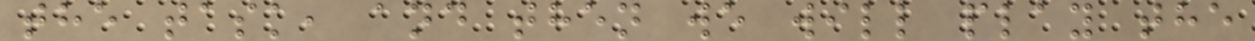the task, and then we will play the
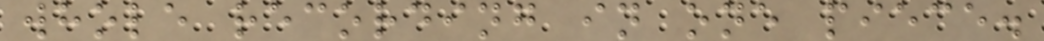whole recording in one piece.
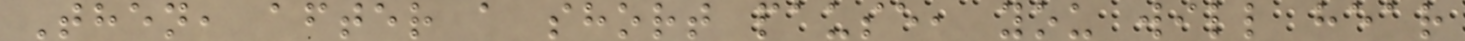Then, after a short pause, you will hear
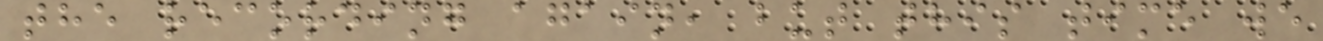the recording again, but this time we
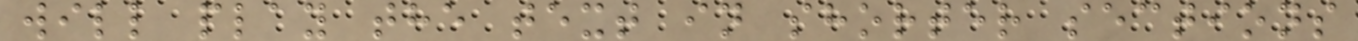will play the text in shorter sections
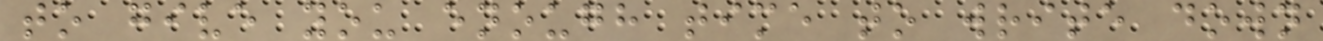to give you enough time to write down
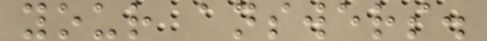your answers.
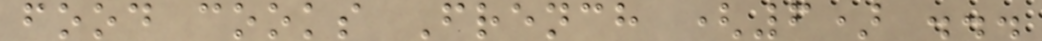food cooks French (6) ...
